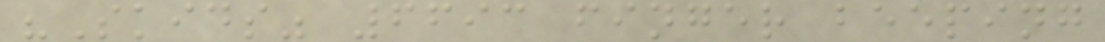"Skids" 6693 finger beeping
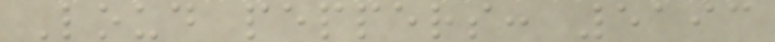Loud peppers: 5193
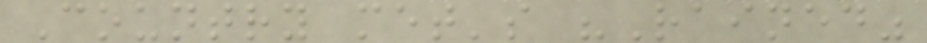Country met's "Rained"
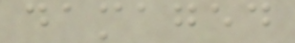damaged
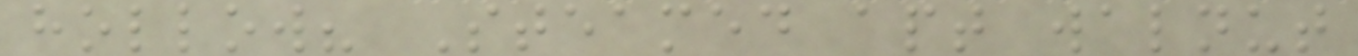hollow? Steamed apt walnut
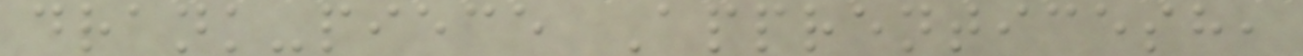drank-piece Apprenticesh,
